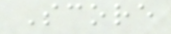Score
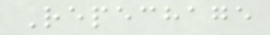Repechage
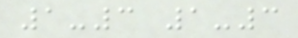1-3 1-3
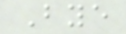Bye
